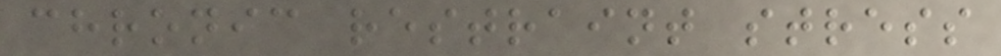chronic restraint stress
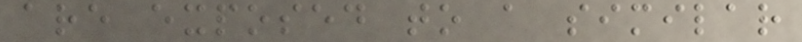are exposed to a similar
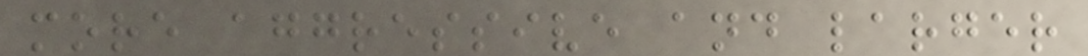more aggressive and larger
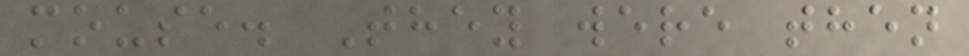mouse. They were then
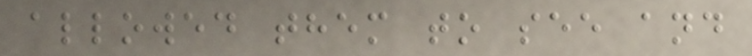allowed them to see and
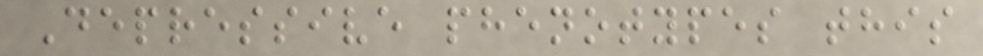Depressive phenotypes this
